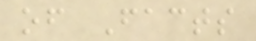of Facts
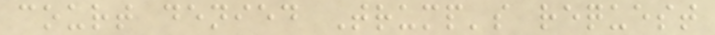court denied Trump's request
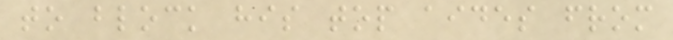to block his top aides from
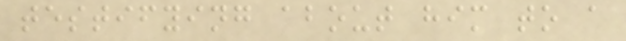testifying about him to a
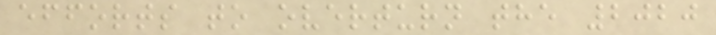efforts to overturn the 2020
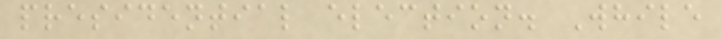presidential election. While
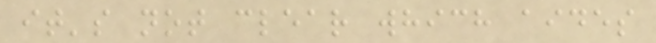it's not clear which aides
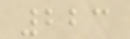223
